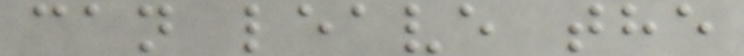can leave the
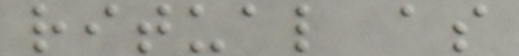ritual as
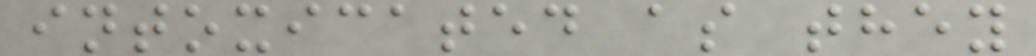intoxicated as they
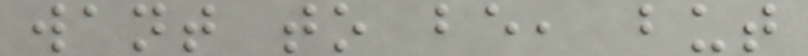want to be, but
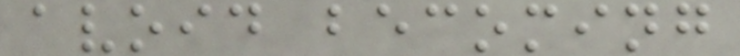avoid becoming
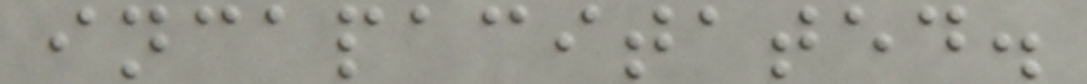incapacitated.
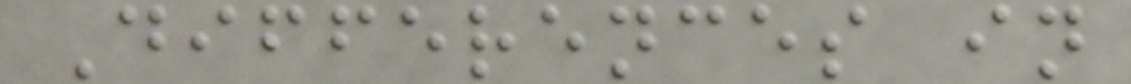Differences in
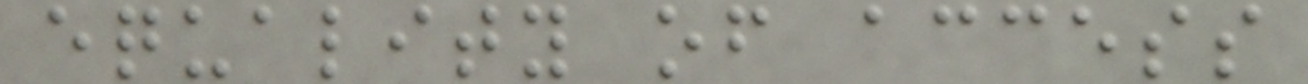equality of access
